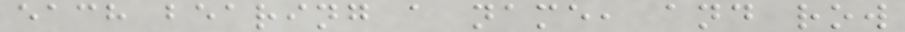each bearing a name, and row
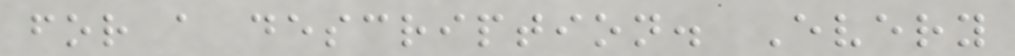for a description. Every
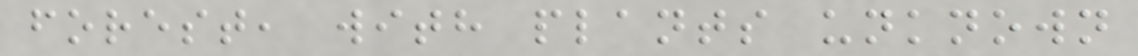forest, with plants unknown
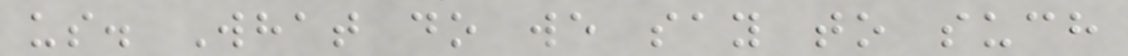us. What do we say to such
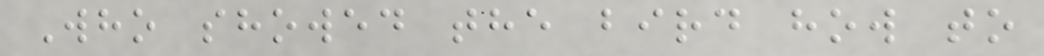Who showed the bird how to
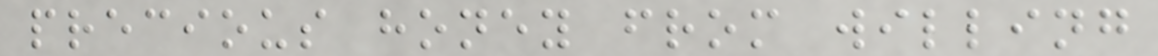precious honey from willing
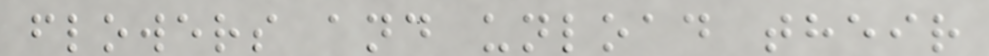flowers and unload their
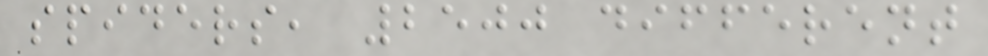spiders, 2500 different
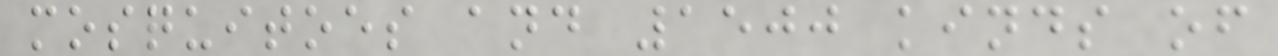mosquitoes and 1500 kinds of
